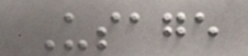Usage
